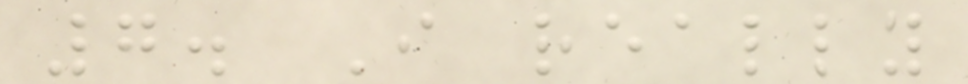7. I really
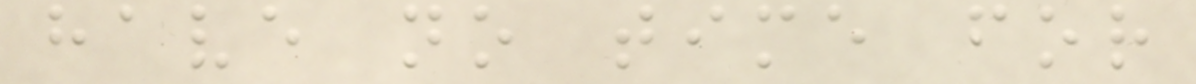have no time for
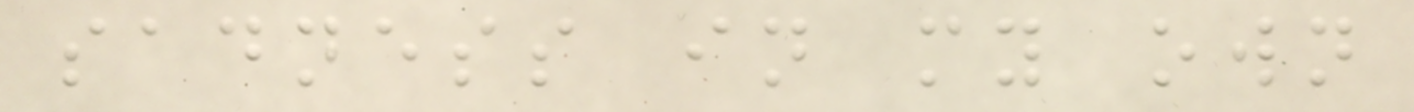sadness in my own
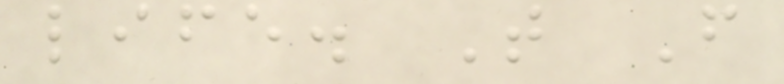life. T F
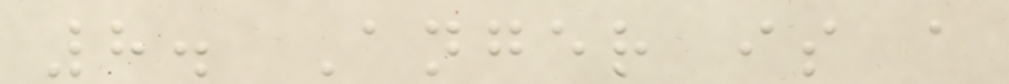8. Anger is a
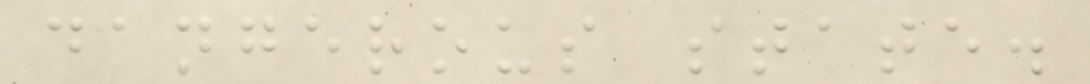dangerous state.
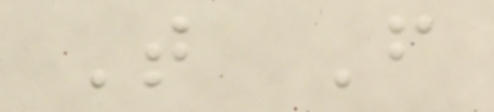T F
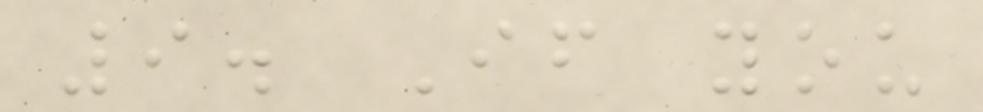9. If you
